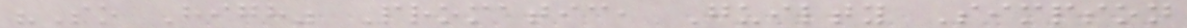"So High" Promatic, Guilty Simpson
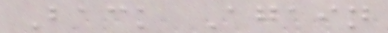Back Again
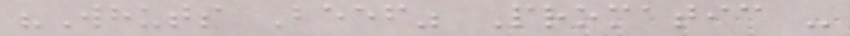"Whuts Beef" Promatic -
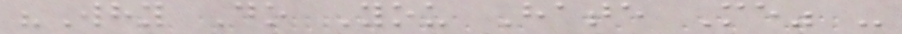"Why Do You Hate Me" -
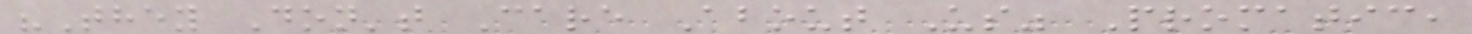"They Don't Care About Us" Promatic,
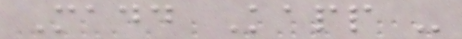Madd Kapp -
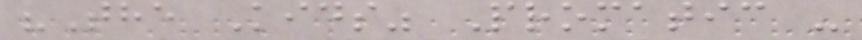"The Kids" Promatic -
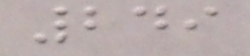249
